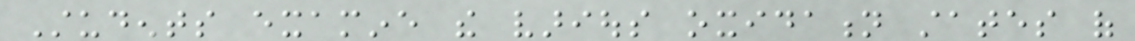Students examine the various oxidation states of
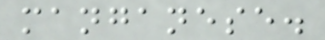manganese.
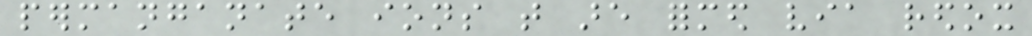permanganate ions that are formed via redox
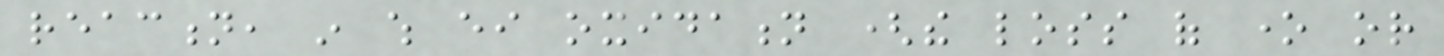reaction, in which either oxidation (the loss of one or
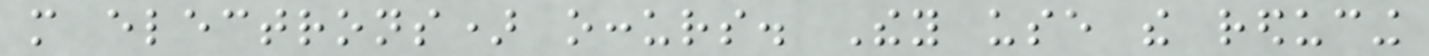more electrons) occurs. They use the reducing
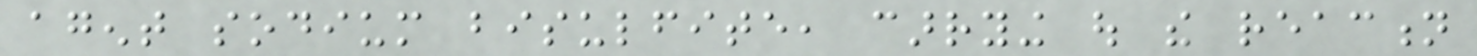agent sodium bisulfite, carrying out the reaction
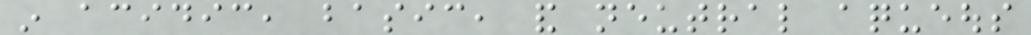in acidic, basic, and neutral aqueous
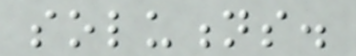solutions.
